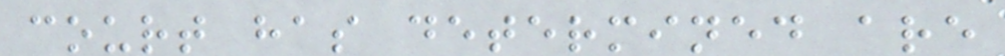court has determined are
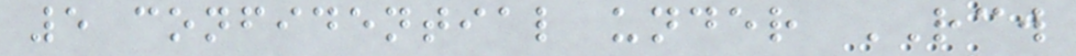5 confidential under RCW
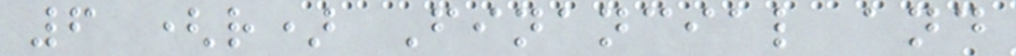6 (r) Financial and
